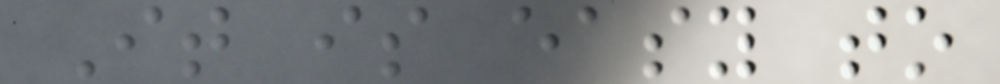It is easy to
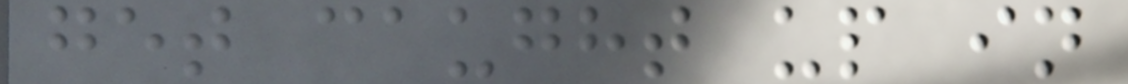get caught up in
